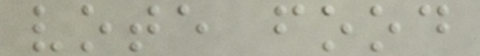vote food
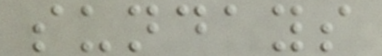sundays
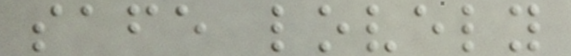safe lovely
